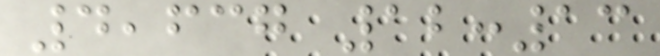4,637 12:13
